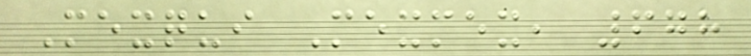Mexqui Mexmex, 678
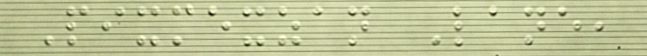Pixmexzan Lane,
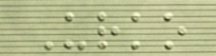Urko
